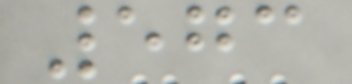573
